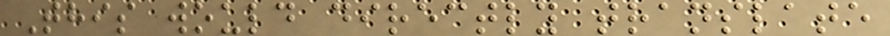This would directly translate
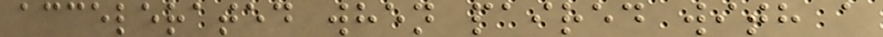accelerated when paired with a
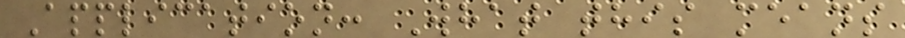Application: What this means
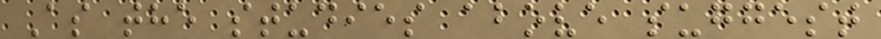As the studies above suggest
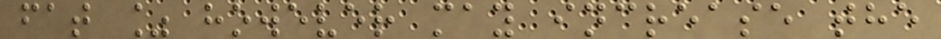fat % however may increase the
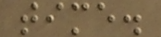time.
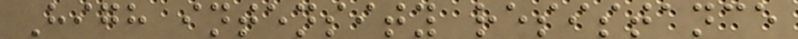High intensity resistance
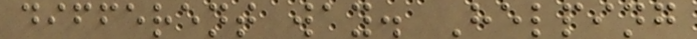different way. Helping
